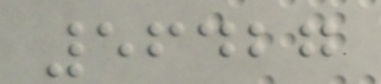56427
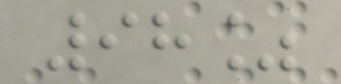98%
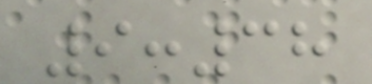9:38
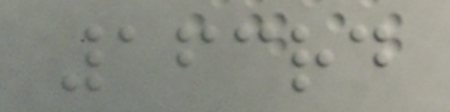163rd
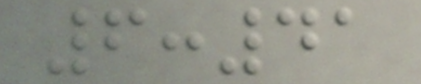6:41
